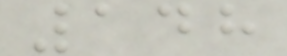148
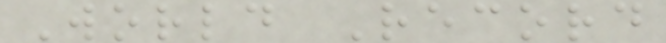World Record
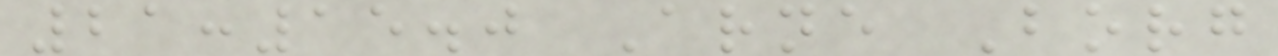21:15.0 Arne Borg
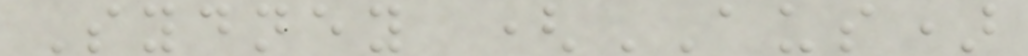Sydney (AUS)
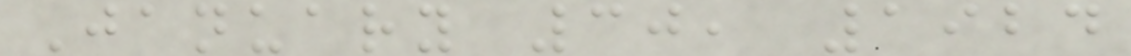January 30, 1924
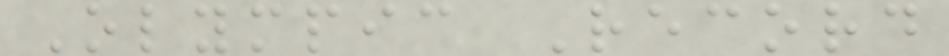Olympic Record
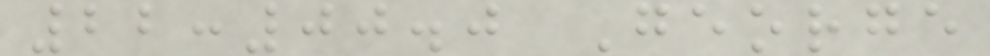22:00.0 George
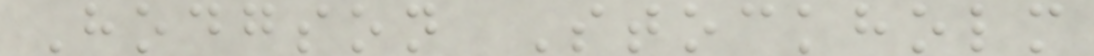Hodgson Stockholm
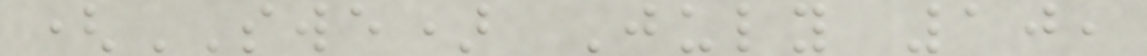(SWE) July 10,
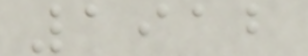1912
